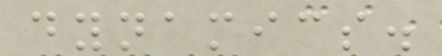dynamics.
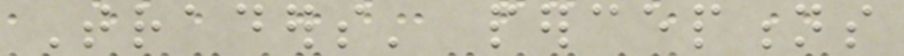Traders' perceptions
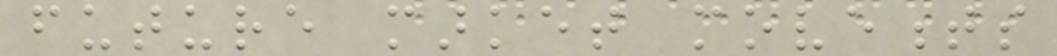future market movements
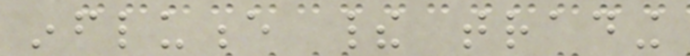influence their trading
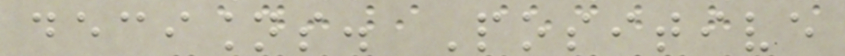decisions. Positive
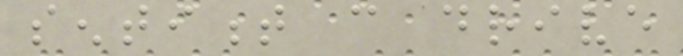sentiment can drive
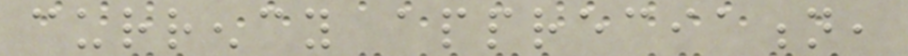currency appreciation,
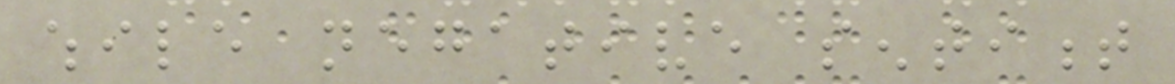while negative sentiment
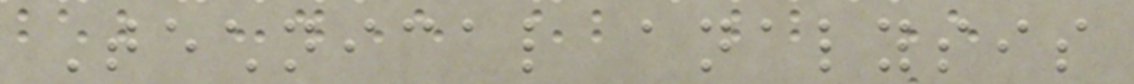Technical analysis
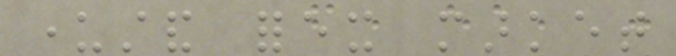understand forex market
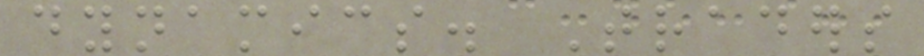dynamics. Traders
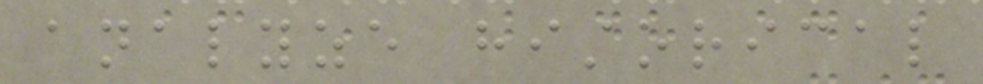analyze historical
